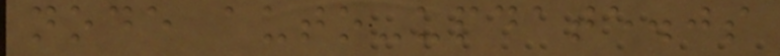node auto-update.js
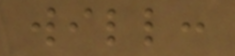will:
